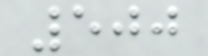500
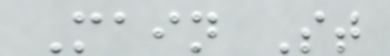Main St
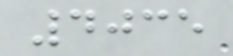4035
